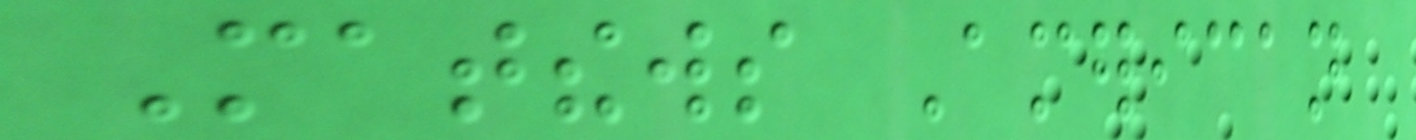Matthews American
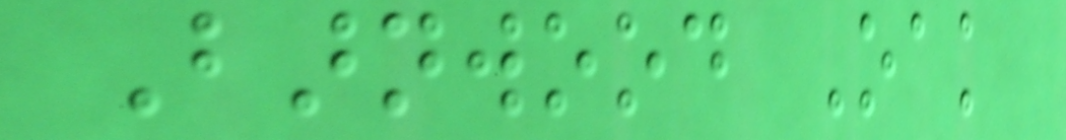Barnwood Oak
